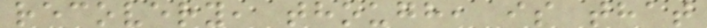recovery, though, is that
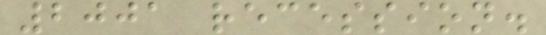2001 recession.
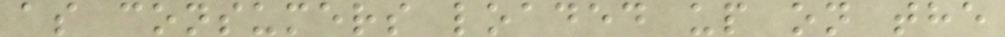as consumers loaded up on the
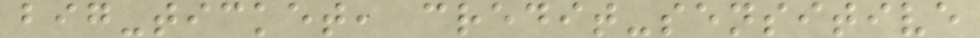big-ticket, credit-sensitive
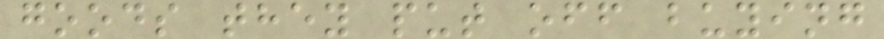goods they put off buying
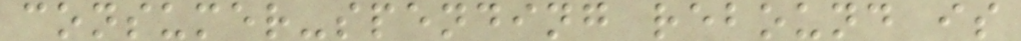consumer-spending rebound is
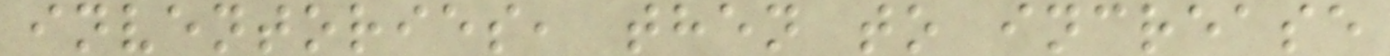inventories, then to increase
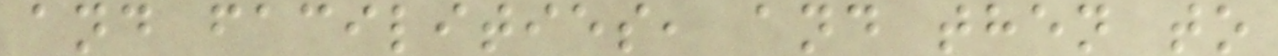and facilities, and then to
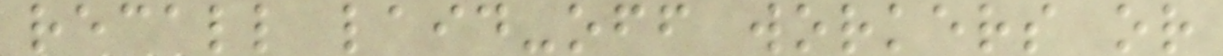recall laid-off workers or
